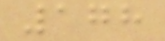178
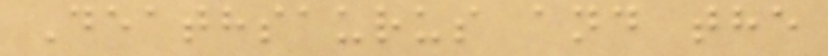Deathsaurus and the
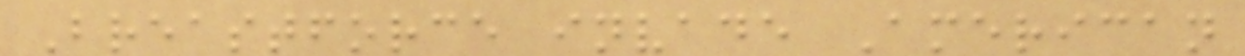Breastforce invade American
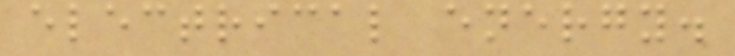electrical energy.
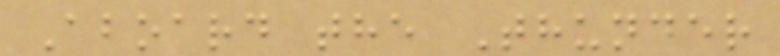Aboard the Thunder
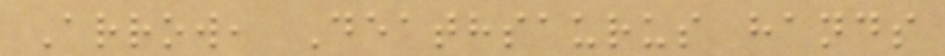Arrow, Deathsaurus hands
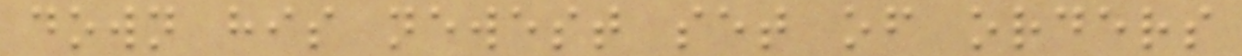down his newest set of orders
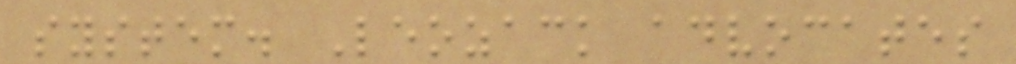system. Leozack advocates
